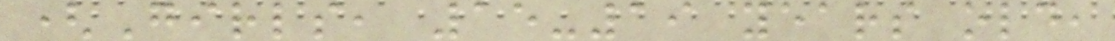(Girls, 15-19 years old,
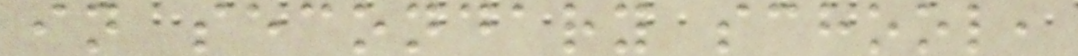in secondary school,
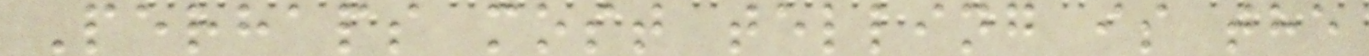Perhaps most telling is the
